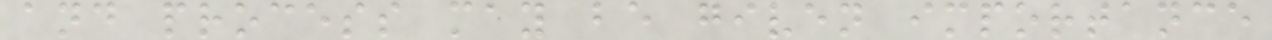and process may be given importance
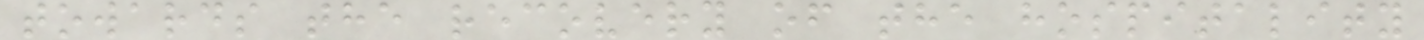towards the recovery of the hospitality
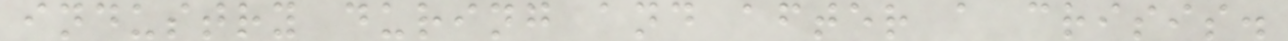industry during and after a crisis.
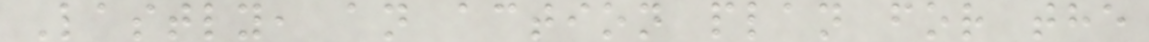Lastly, an action plan for the
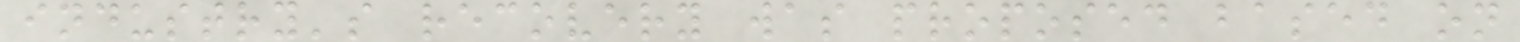industry's recovery was proposed based on
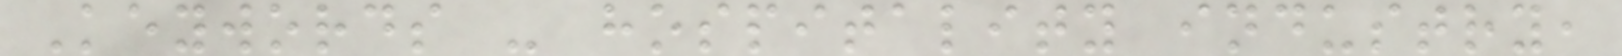Keywords - hospitality industry,
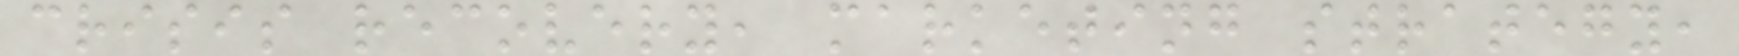crisis recovery, marketing strategy,
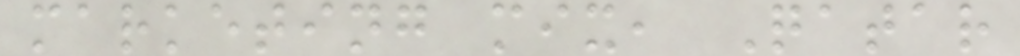marketing mix, Qatar
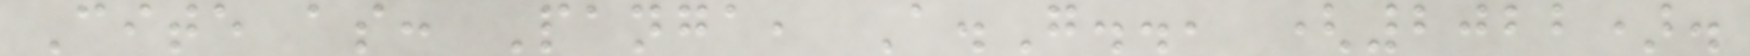Cite as: Panga, A.G.., (2022).
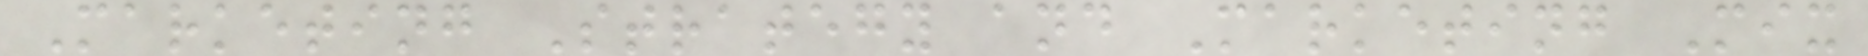Marketing Strategy and Marketing Mix
